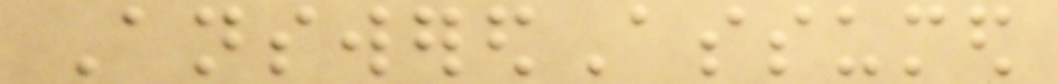AnsweredAssumed
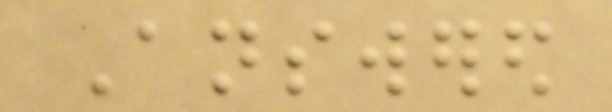Answered
